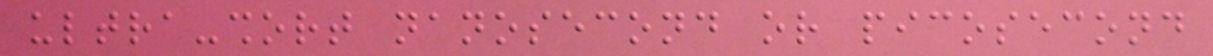ultra-short nanosecond or picosecond
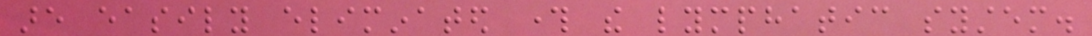are easily eliminated through the lymphatic system.
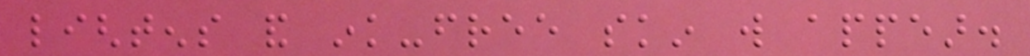lightens and ink-free skin will appear.
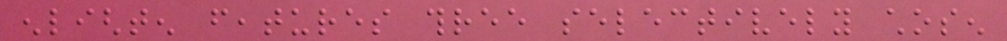enlighten features three selectively chosen
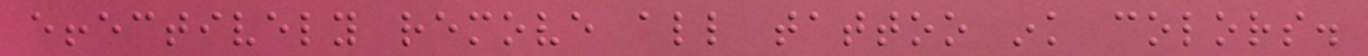effectively remove all tattoo ink colors.
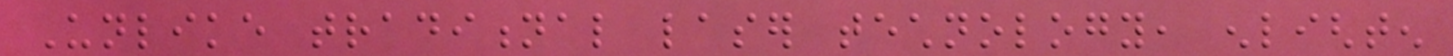Unlike traditional laser technology, enlighten
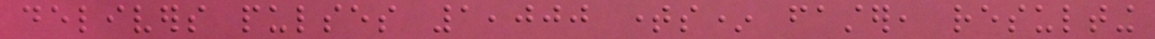delivers pulses 1,000 times* faster, resulting
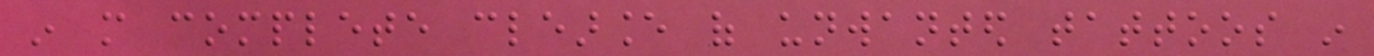in more complete clearance of unwanted tattoos in
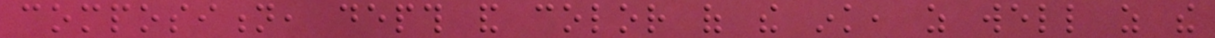composition, depth and color of the ink, as well as the
